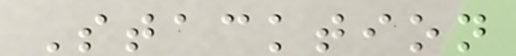Stacktion
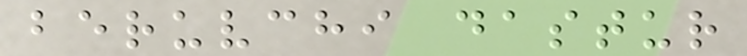beruvchi dastur
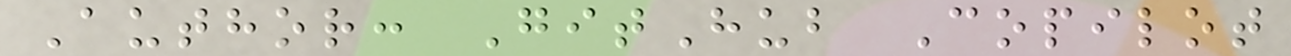Author: GitHub Copilot
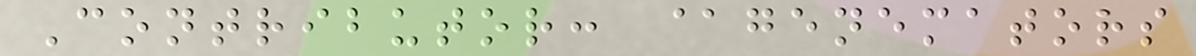Contributor: @genemators
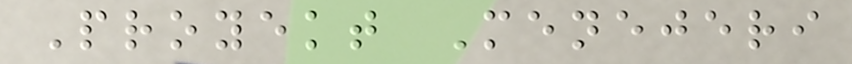Proyekt Menejeri
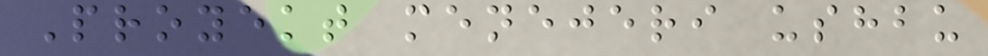Proyekt menejeri ushbu
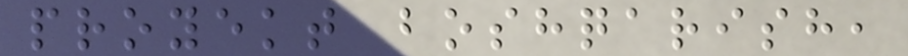proyekt boshqarish,
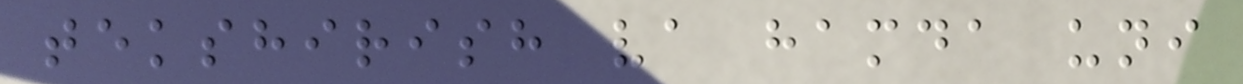tekshirish va hamda uni
